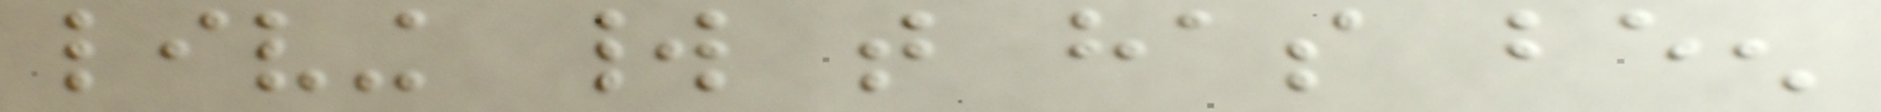living world that has been
